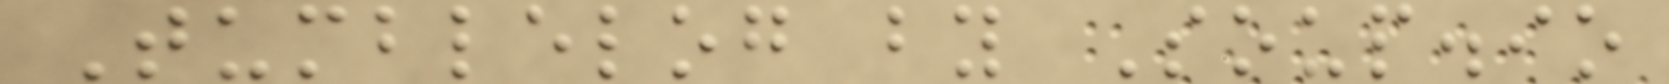Tumblelog by Soup.io
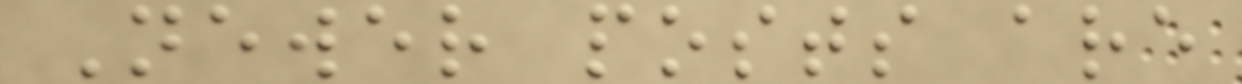Newer posts are
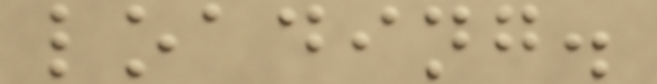loading.
